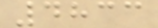4833
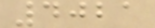4021
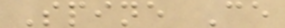Spine Ce
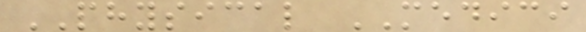PHYSICAL MEDICI
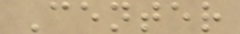Center
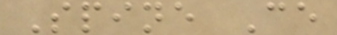Spine Ce
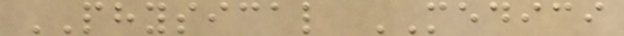PHYSICAL MEDICI
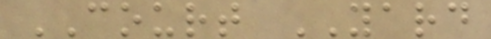COURT YARD
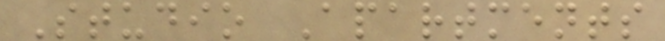Studio Apartments
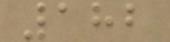182
